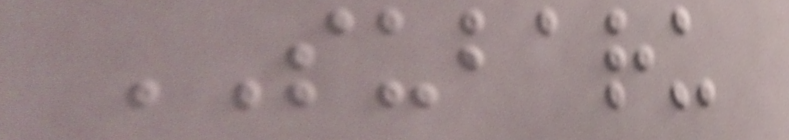SUBARU
